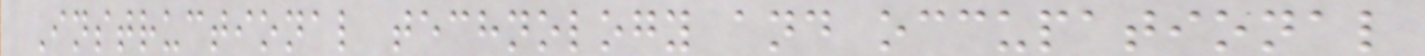Instructional technology and occupational
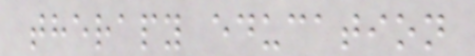therapy education
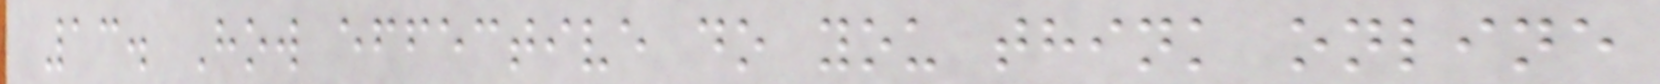13. How effective do you think online
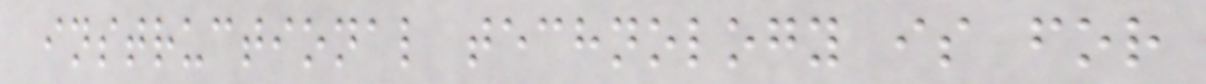instructional technology is for
